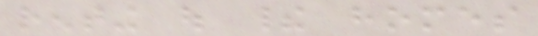renting out their homes
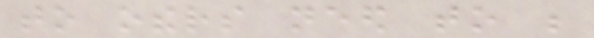to others need to be
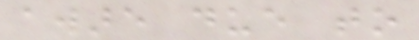aware due to
